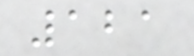121
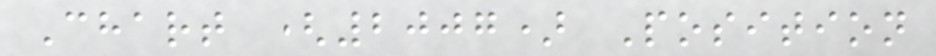Chart (2007) Position
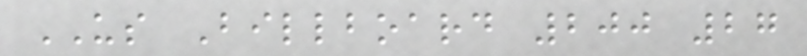US Billboard 200 27
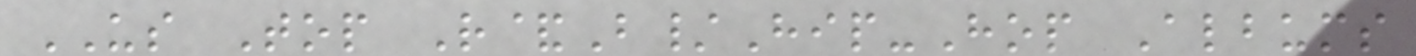US Top R&B/Hip-Hop Albums
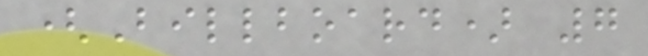(Billboard) 7
